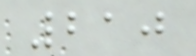210
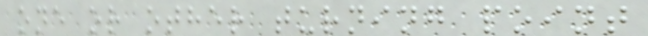one or other turning point
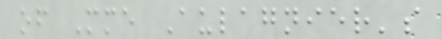of Mme Aulagnier's
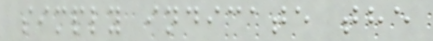simply indicate the
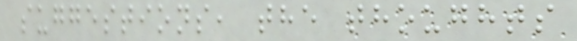suggestions, the thoughts
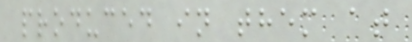produced in them at
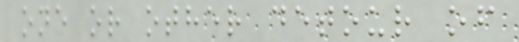one or other detour of
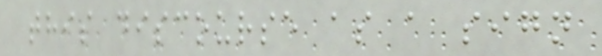this discourse as a sign
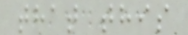that this
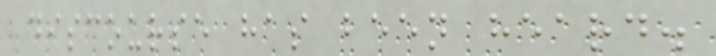discourse has been heard.
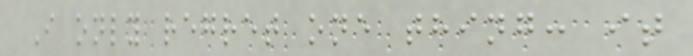I only regret one thing: it
